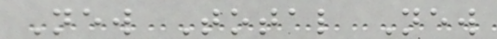New Total New
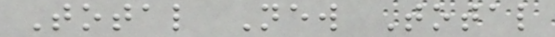Total New Total
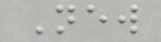New
